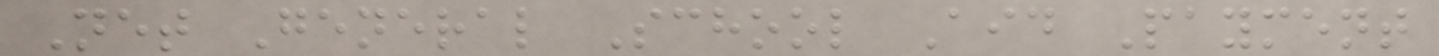Net General School Aid Payment
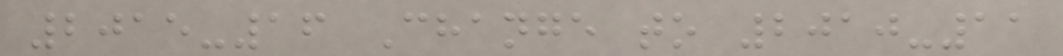2015-16 Change to 2010-11
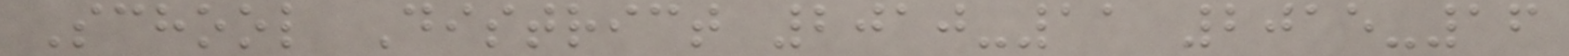School District 2010-11 2015-16
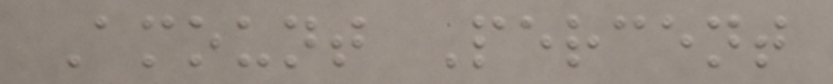Amount Percent
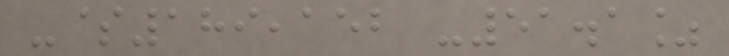-$189,152 -51.1%
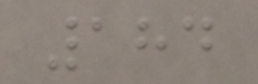184
